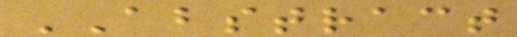ABSTRACT
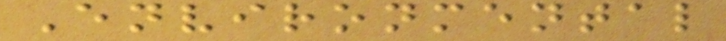Environmental
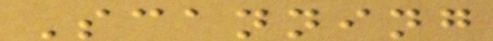Scanning
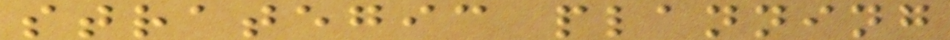strategic planning
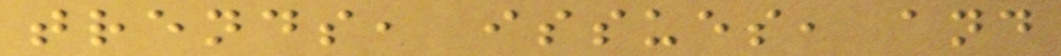trends, issues, and
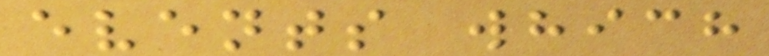events which
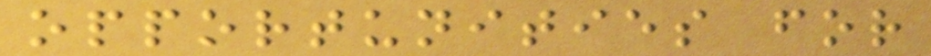opportunities for
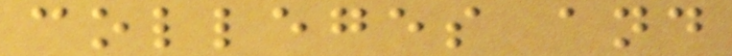colleges and
